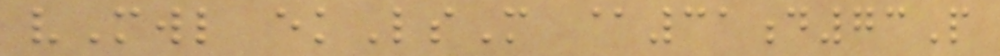vMwl ekLsM @31d73P
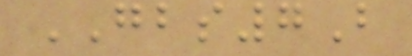GBS7B
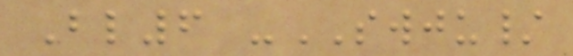Bl6 -SWJU/
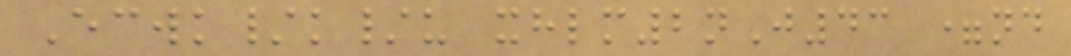Ecwk/k/u xhlm2nJ43 =nd
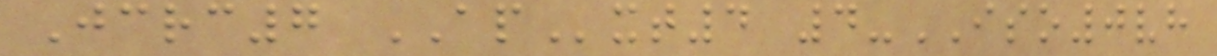Jcrc7 APxt4 4-ISO0vh
